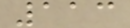113
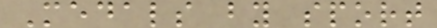Medals by sport
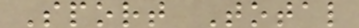Sport Total
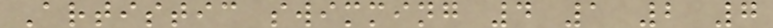Artistic swimming 4 1 2 7
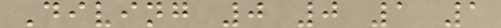Diving 0 0 1 1
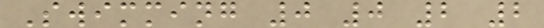Swimming 0 0 2 2
